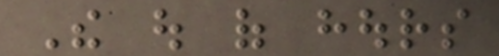The out of hours
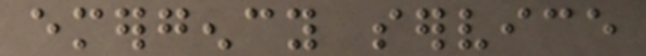emergency service
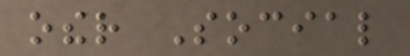other Social
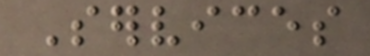Services
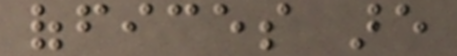offices are
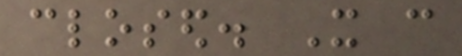closed. It can
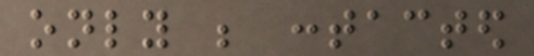only be contacted
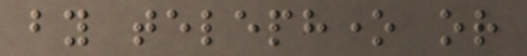by telephone or
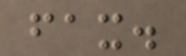fax.
